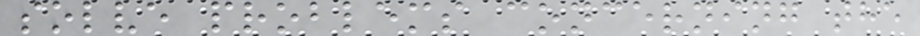solve problems concerning the
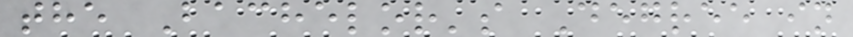the Bachelor's Degree in
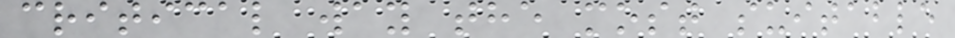critical way the most suitable
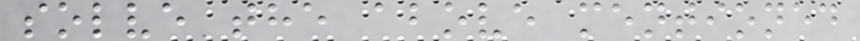solve the above mentioned
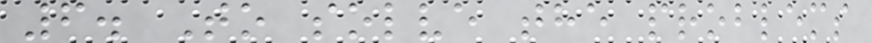6. To solve the problems
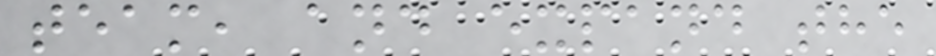team, and expand the
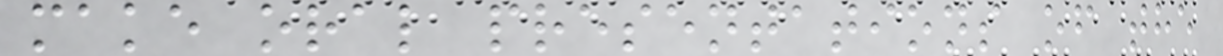make oral presentations of the
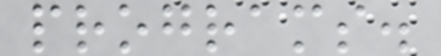programs.
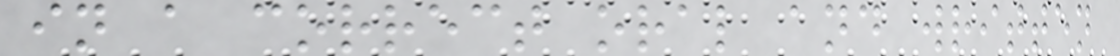in a correct oral and written
